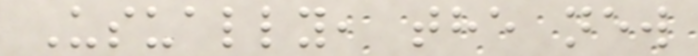Usually, the new
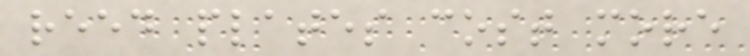reed plates cost more
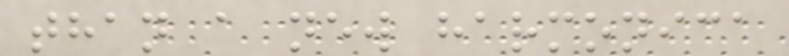than a new harmonica
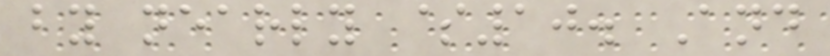by nearly $10. And
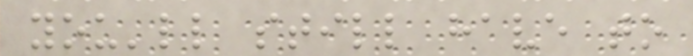you'll still have to
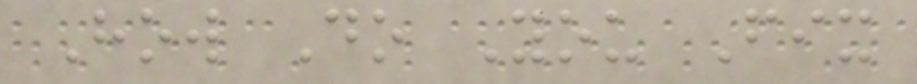How Do You Fix
